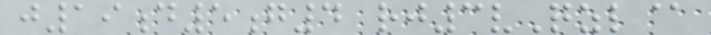j19d5g4 rj3vQzl@
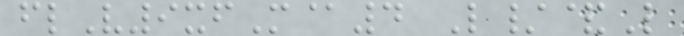flV9xfM@4 L/&L
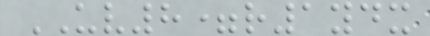UV8=r1ydx
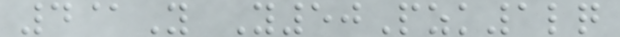4@Y Y50Pzk1lq
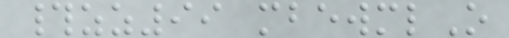#zz99 mbewmlO
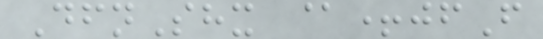DfnShx @+jfF
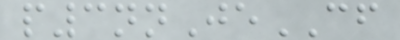p3nnJeCF
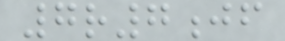7r7jf
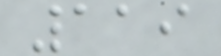119
